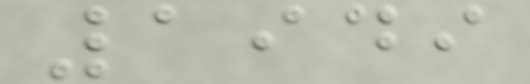1949
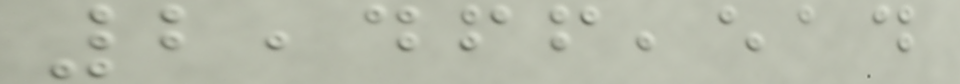2,466,514
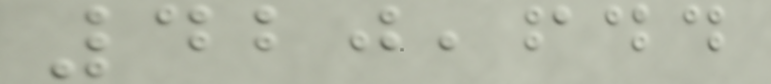420,644
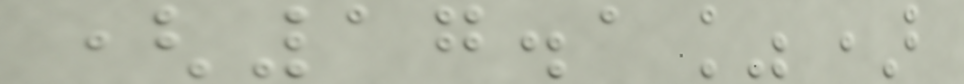(17.1%)
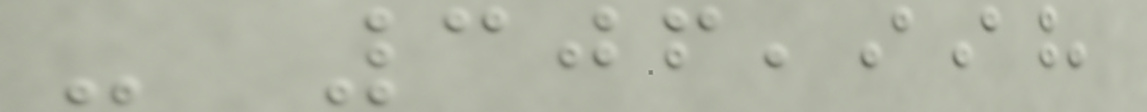- 306,998
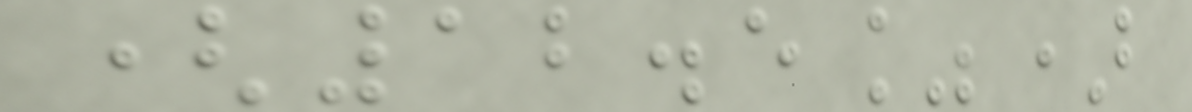(12.5%)
